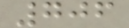706
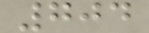704
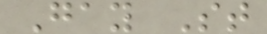Gay St
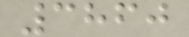3860
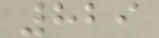829
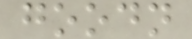goodn
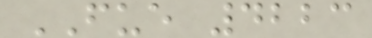FUE 4223
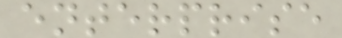enterprise
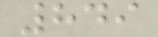849
